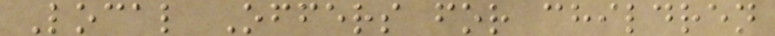Local Offers for children
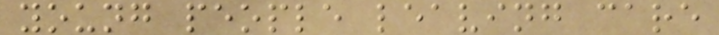young people leaving care
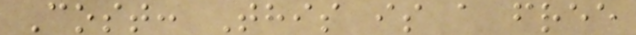Cost: This is a free
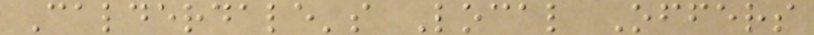Calderdale's Local Offers
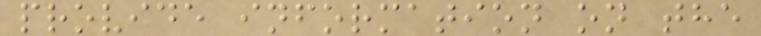provide information on the
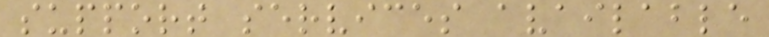support services available
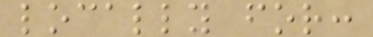locally for:
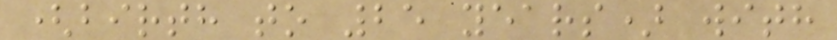(birth to 25 years) with
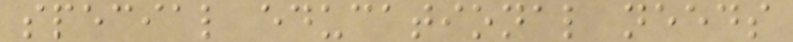special educational needs
